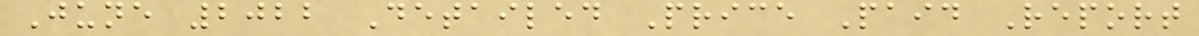June 2022 Detailed Price Paid Report
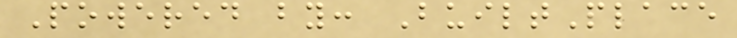Powered by: BuiltPlace
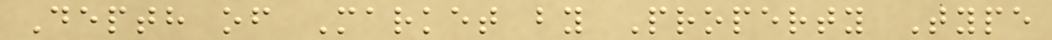Depth of Market by Property Type
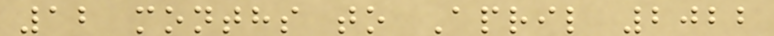12 months to April 2022
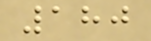180
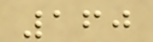160
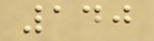140
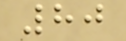80
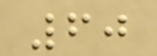60
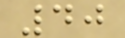40
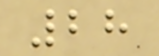28
